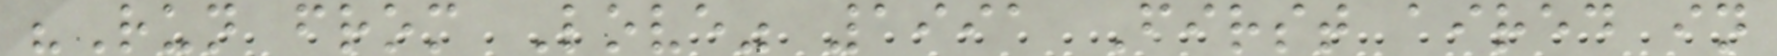"Run from Love" 1991 First aired in
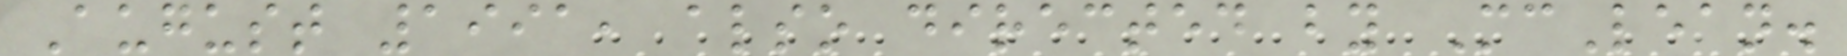August 1991, also directed by McLean.
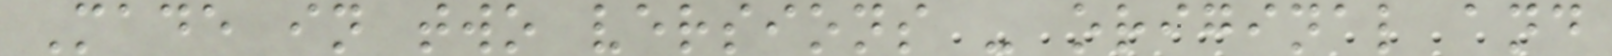Made in two versions - original and
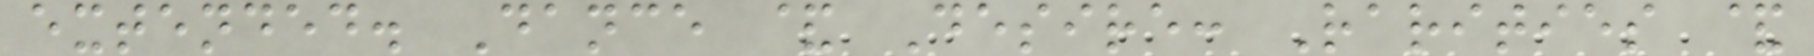extended. Dance & Desire: Rarities &
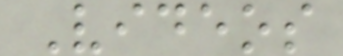Videos
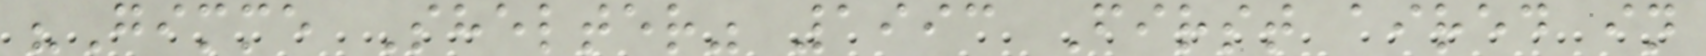"Gimme Shelter" 1993 First aired in
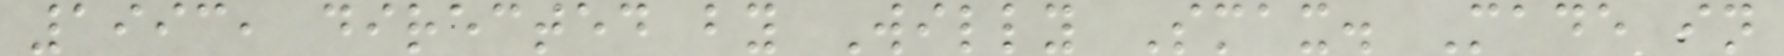1993, directed by Willy Smax. Made in
